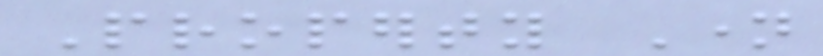Property Name
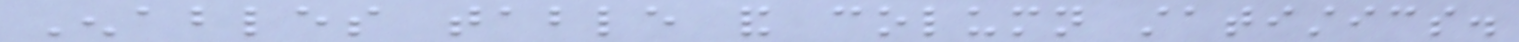Enables table and column statistics.
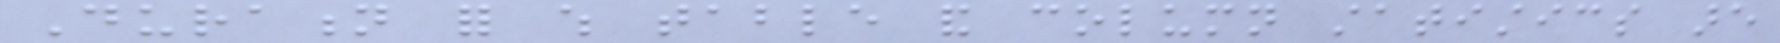Duration for which table and column statistics are
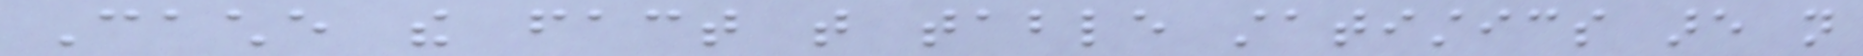Cache the fact that table statistics are not
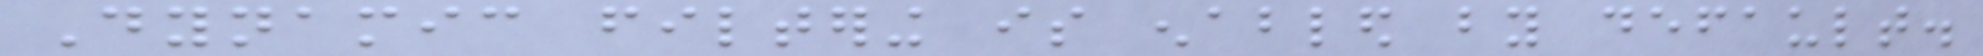Dynamic filtering is enabled by default.
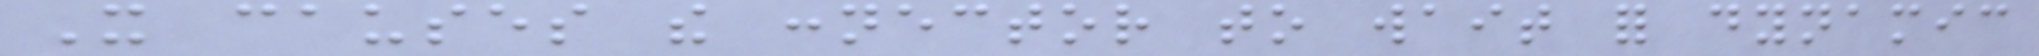It causes the connector to wait for dynamic
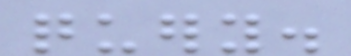query.
